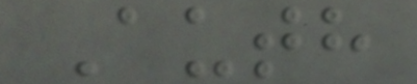Auth
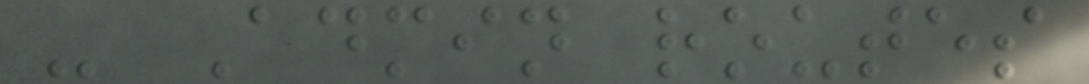- Admin routes
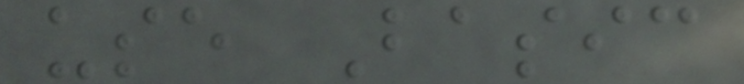use Basic
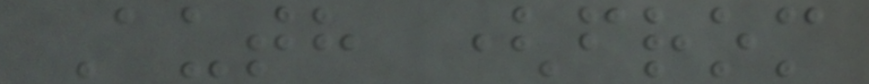Auth (from
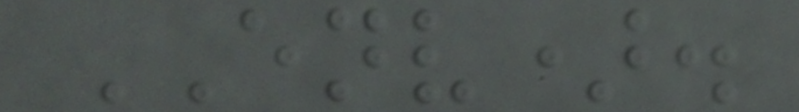ENV).
